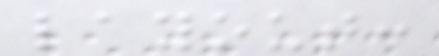layout:
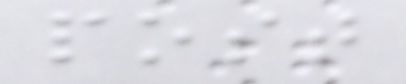post
